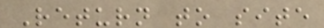Return to site
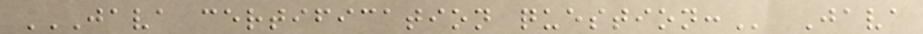JAVA CERTIFICATION QUESTION: Java
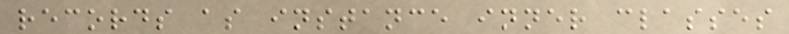records as instance inner classes
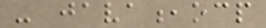- java,ocp
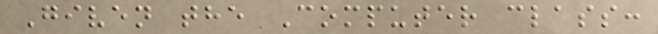Given the Computer class:
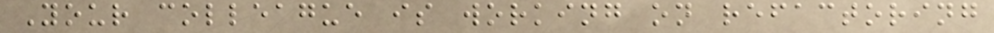Your colleague is working on refactoring
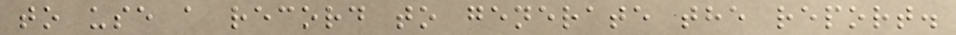to use a record to generate the report.
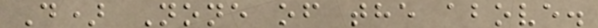D) None of the above.
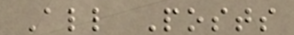All Posts
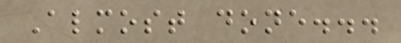Almost done...
